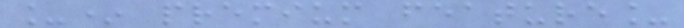_* premium feature_
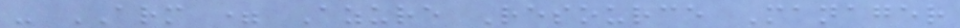- ARM = Azure Resource Manager
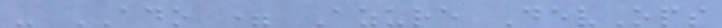- ADO = Azure DevOps
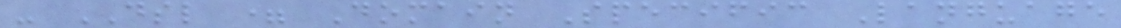- DSL = Domain Specific Language
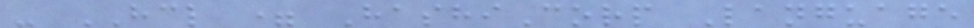- HCL = HashiCorp Language
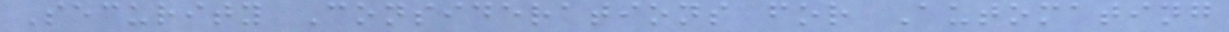Security Considerations for Automating
